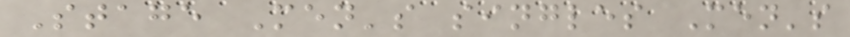Stage Men's singles Men's
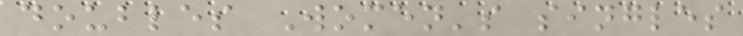doubles Women's singles
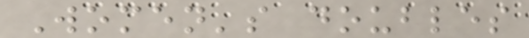Women's doubles
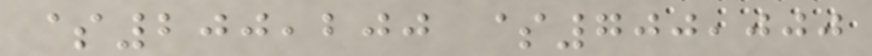$200,200 $700,000
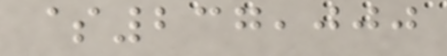$237,000
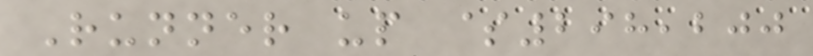Runner up $298,200
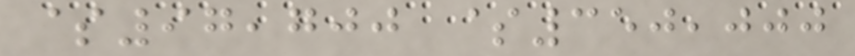$97,700 $350,000
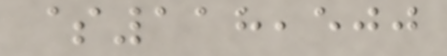$118,500
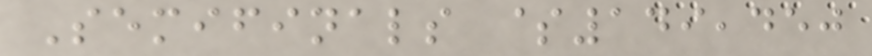Semifinals $149,450
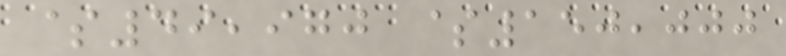$49,970 $150,000
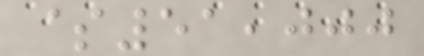$51,000
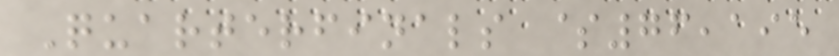Quarterfinals $76,195
